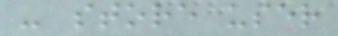- store user
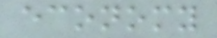economy
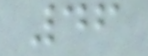46
